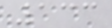133
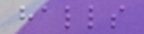halls
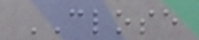CLOSE
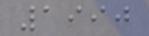1990
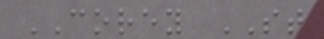COREY ST
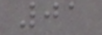01
